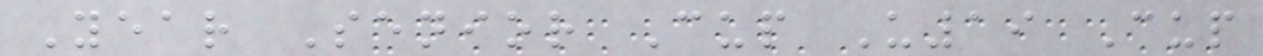Year Senior Cup U19 Cup
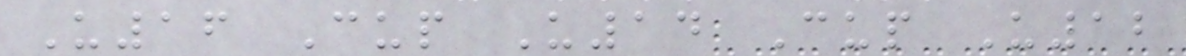U16 Cup U14 Cup U12
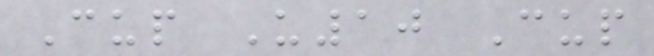Cup U10 Cup
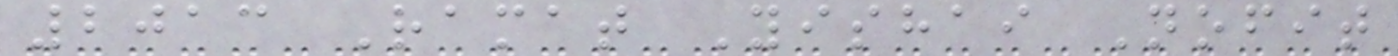2013 Ramat Yishai Nofit
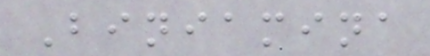Biniamina
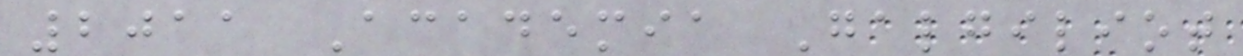2011 Academia Galgiliot
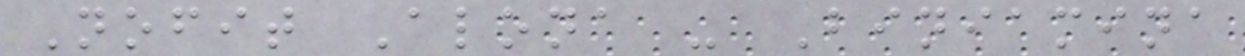Nofit Alona - Biniamina
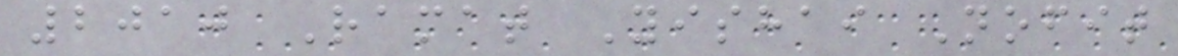2010 Ramat Yishai Nofit
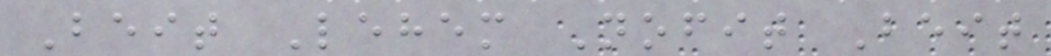Beit Lehem Nofit Beit
